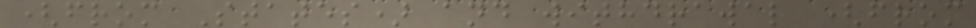(from States) and withdrawal (from
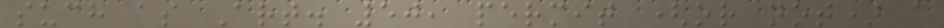such as Art. 50, permit (or not) a
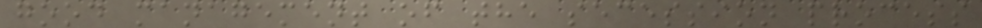good management of the secession process
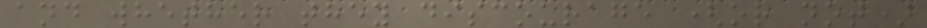and whether they discourage (or not)
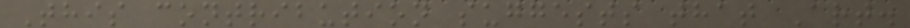This contribution suggests that Art.
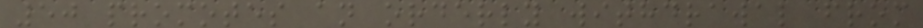50 promotes an orderly withdrawal from
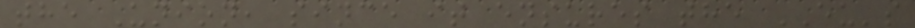the Union, since it ensures the EU's
